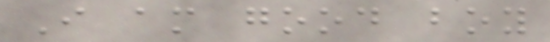I am good boy
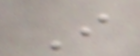I
